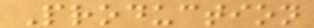Production
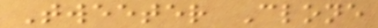Tweeter Clone
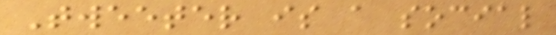Tweeter is a social
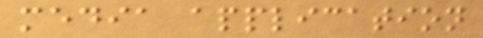media application
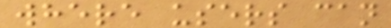where users can
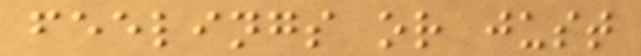feelings or just
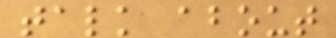talk about
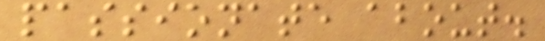passionate about.
